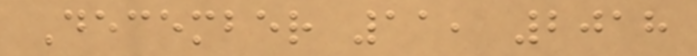December 11, 2018
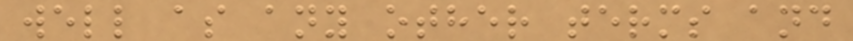well as any other terms and
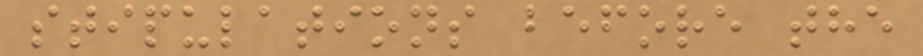stipulations before the
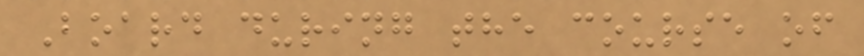Board during the course of
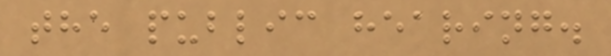the public hearing.
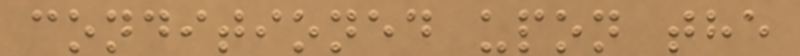conditioned upon the
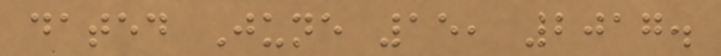dated June 15, 2017.
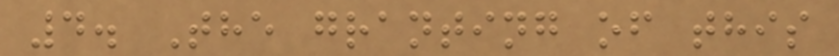4. The granting of this
